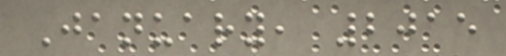January, 2015
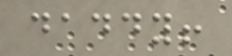daddy!
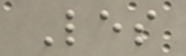Les
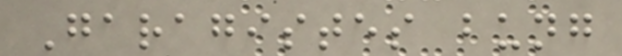Garagistes bung
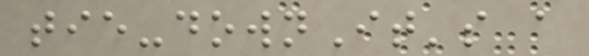tie-downIt's a
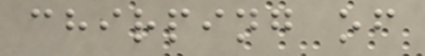chirping of
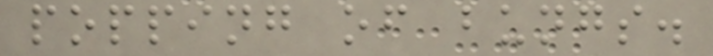popping of bungs.
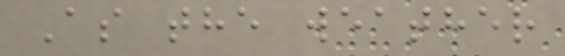As the weather
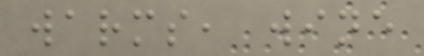warms, wine
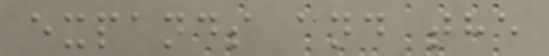expands and the
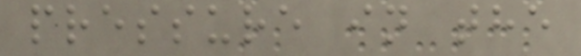pressure in the
